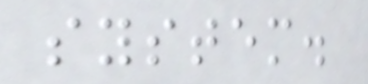system.
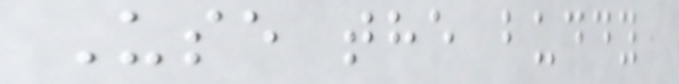Use the buddy
